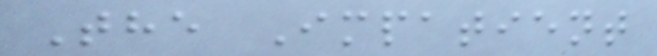The Impatient
